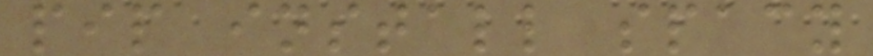pip install spacy
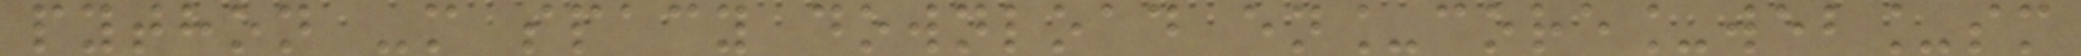python -m spacy download en_core_web_sm
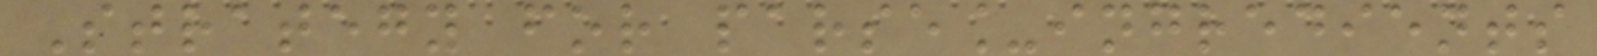Strategy for parse_ingredients
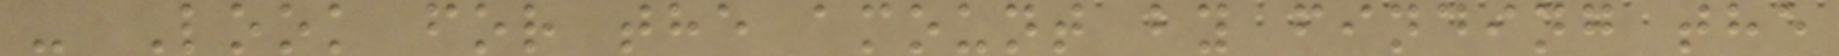- Look for the amount by finding the
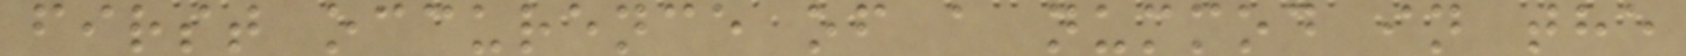first occurence of a nummod in the
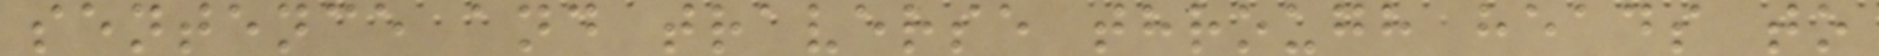sentence and traverse through heads to
